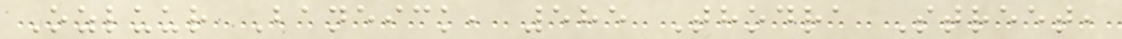Ozluur Baneick, 585 Thodra Street,
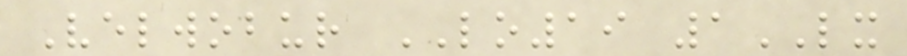Velwobur LO19 1LX
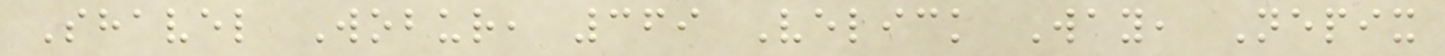Shavel Wobur, 369 Velick Way, Nepix
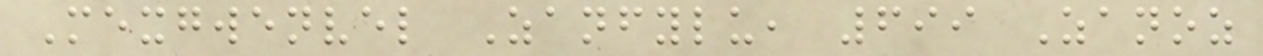Mexgwenvel Zanfylu, 699 Zanoz
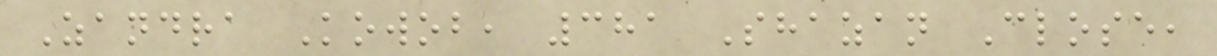Zandra Kowob, 381 Shazan Close,
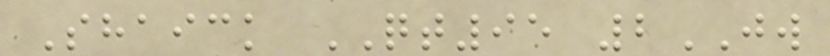Shaick QT95 2JW
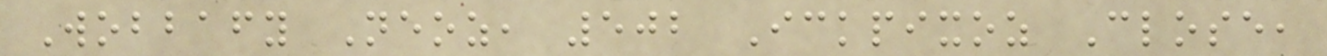Wobbafy Neoz, 502 Ickpixoz Close,
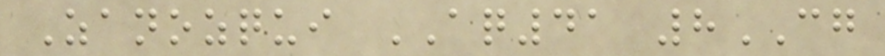Zanozqui AQ41 8CG
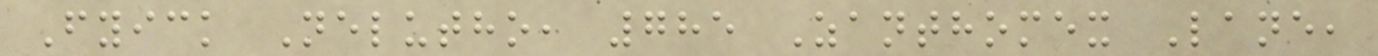Fyick Nelutho, 785 Zanthomex Lane,
